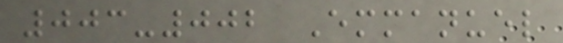003-002 Emmanuel
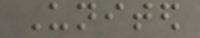United
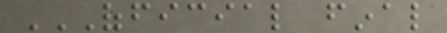OFFICIAL FINAL
